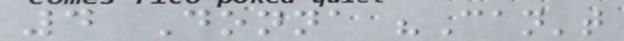4 Donna "Can't
